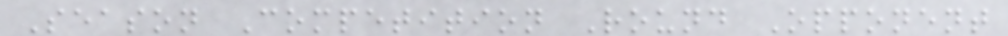Season Competition Round Opponent
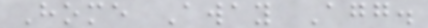Home Away Agg.
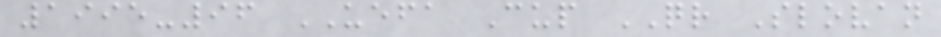1995-96 UEFA Cup QR Slovan
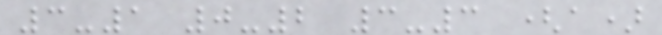3-1 0-2 3-3 (a)
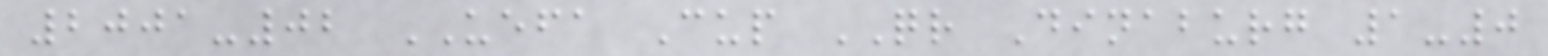2001-02 UEFA Cup QR Dinaburg 1-0
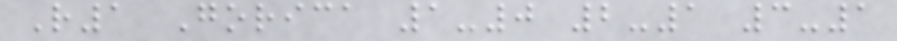R1 Gorica 1-0 2-1 3-1
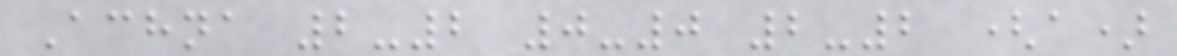Achna 2-2 0-0 2-2 (a)
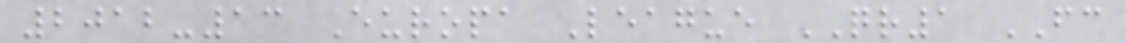2012-13 Europa League QR1 FC
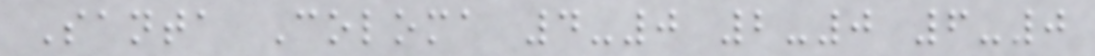Santa Coloma 4-0 2-0 6-0
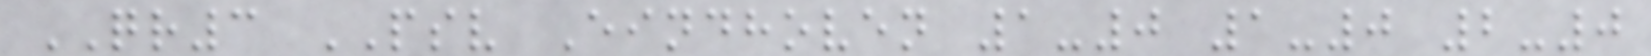QR3 PSV Eindhoven 1-0 1-0 2-0
